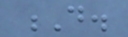D.
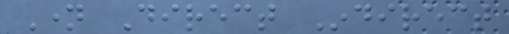Name Direct Indirect
